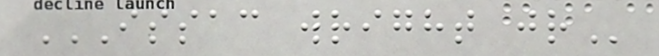ISSAC WRIGHT JR
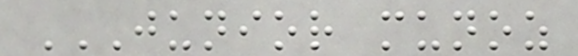JUNIOR MUNOZ
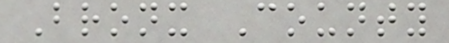Bronx County
